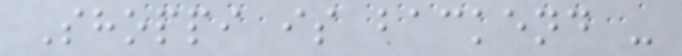Shoppi is backend -
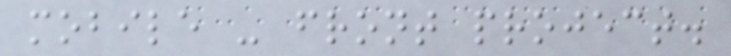mobile - front project.
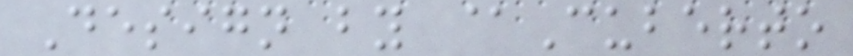Design by @Cuberto
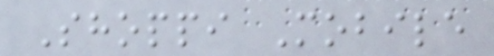Shoppi Mobile
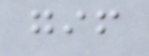gif
